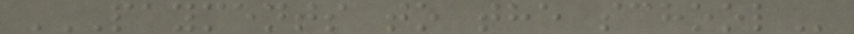PAYMENTS TO THE SCHOOL
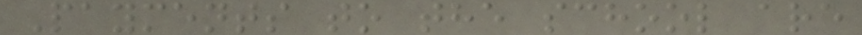Payments to the school are
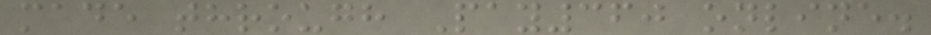made through Pay360 online.
